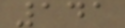141
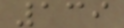139
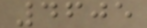4605
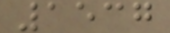1537
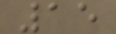15
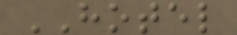HOTEL
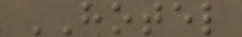HOTEL
